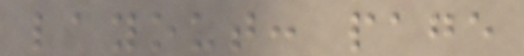layout: page
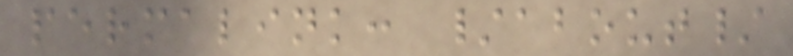permalink: /about/
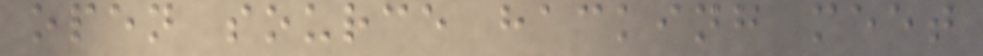open source hacking meet
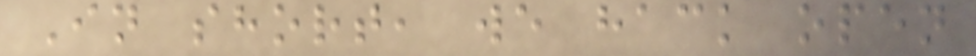In short, we hack open
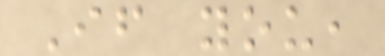If you,
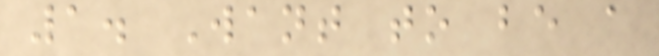1. Want to be a
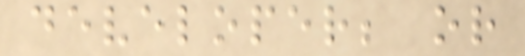developer; or
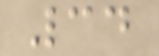34
